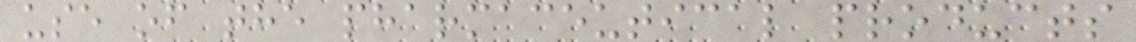use of the pharmaceutical products
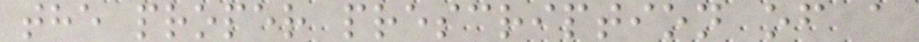the proper prescription of a
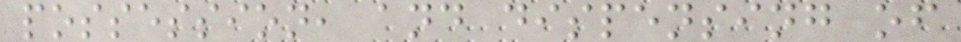possession, and dispensing of
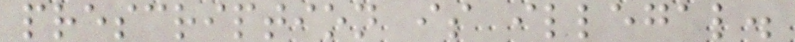prescription is illegal.
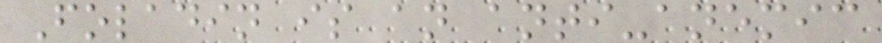Foladin is an anti-anemic
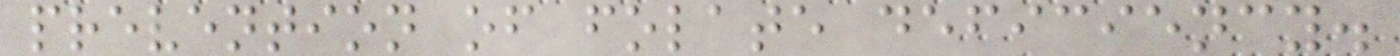prevention of folate deficiency.
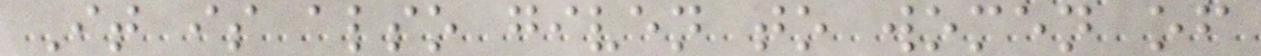It is also given to women of
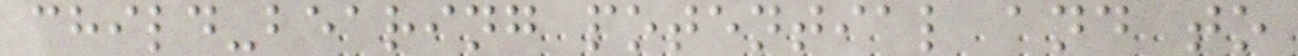child-bearing potential and to
